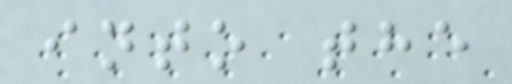into the
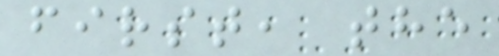first, the
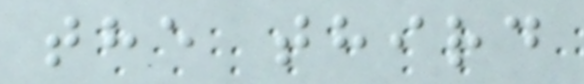the third
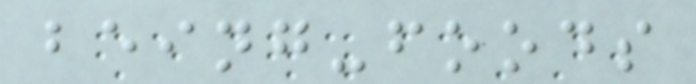being-foods
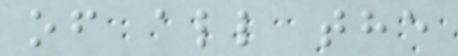of all the
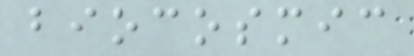biocosmic
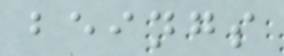beings
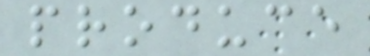produce
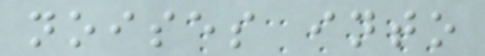noises into
